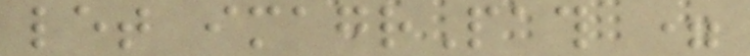let imagrPath =
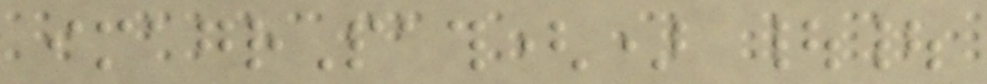imagrPath() ||
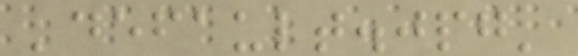'default.jpg'
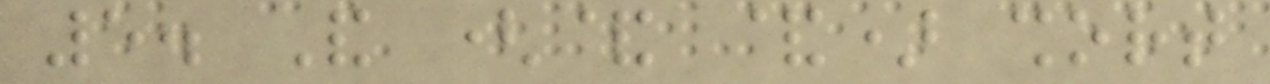5. And (& &) short
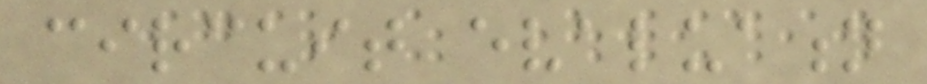circuit evaluation
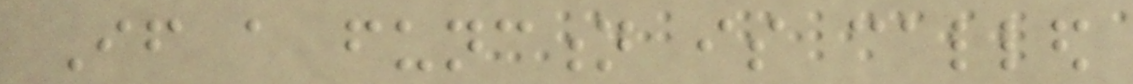If a function is called
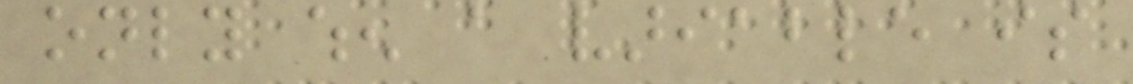only when a variable is
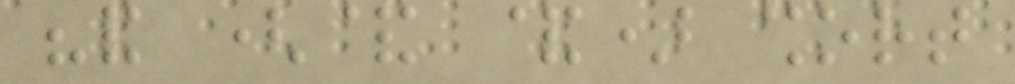"and (& &) short
